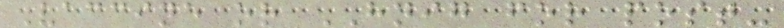Vaccine or HNIG for post-
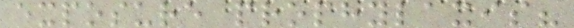exposure prophylaxis?
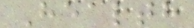Health
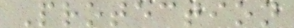Protection
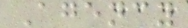Agency
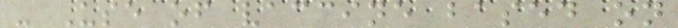- Use of vaccine based on
